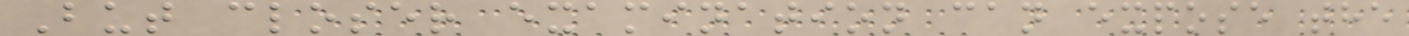But closer examination can expose the
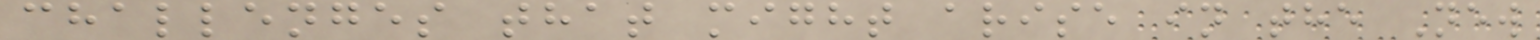challenges that might arise in the New
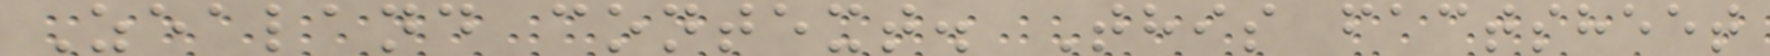Zealand context. This factsheet
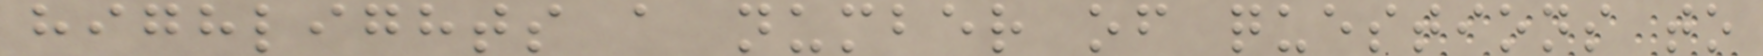highlights a number of questions to
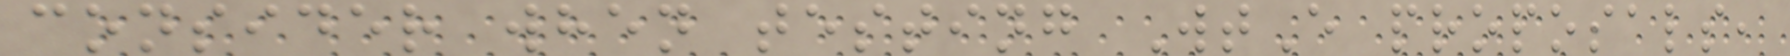consider when testing WtE proposals,
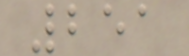251
